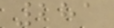281
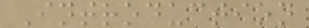Introduction
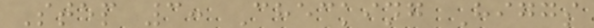Step 3: Checking Higgs
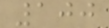100
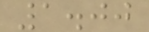1.00
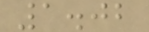1.02
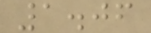1.06
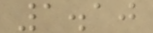1.10
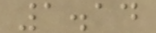1.14
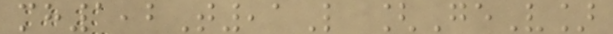mh1,2T,1L [GeV]
